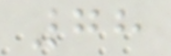78
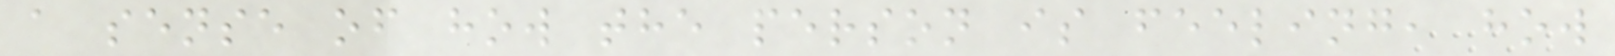a sense of how the person is feeling, how
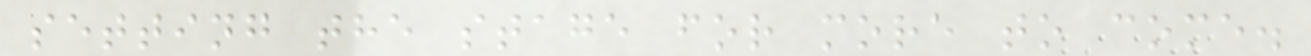setting the stage for more to come.
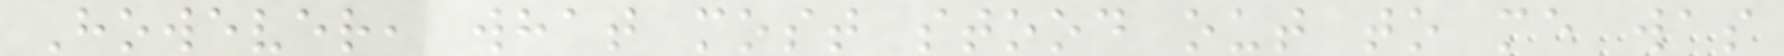However, what most stood out to me was
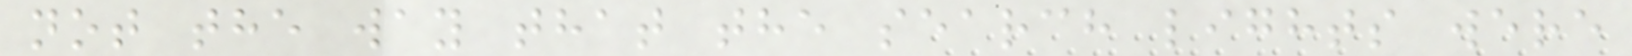not the way that the search lights were
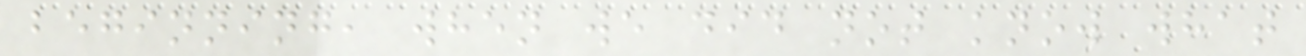beginning, when we did not know what
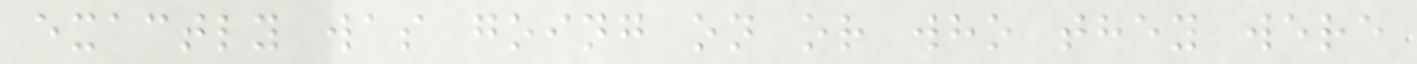exactly was going on or who they were
